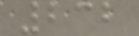232
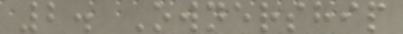2. Ownership
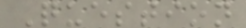Question
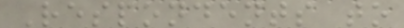Respondents to
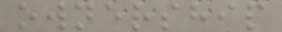ownership
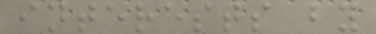interests by
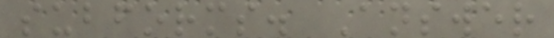subforms. Answer
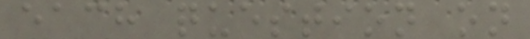each question on
